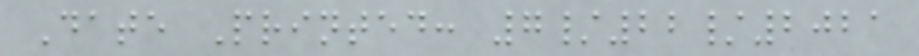Date Printed: 7/22/2021
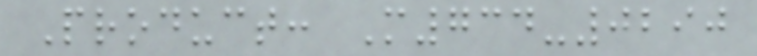Product: M734-0290
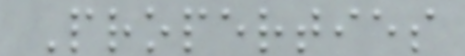Properties
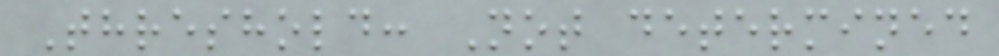Threshold: Not determined
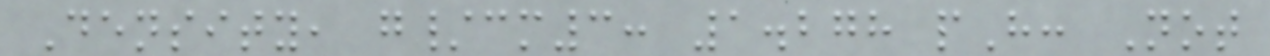Density, g/cm3: 1.278 pH: Not
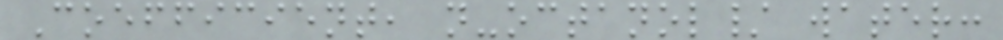Coefficient, n-octanol/ water:
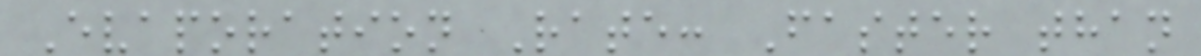Evaporation Rate: Faster than
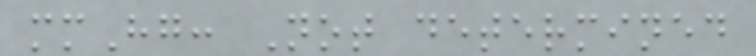mmHg: Not determined
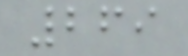269
